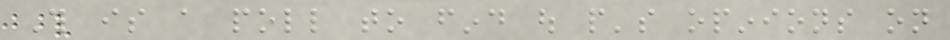This is a poll to find out people's opinions on
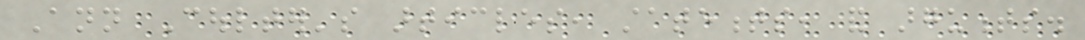Ann Coulter's articles, statements, and arguments.
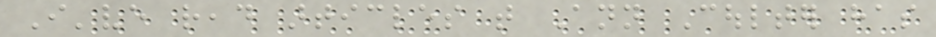I've read articles that Ann Coulter has
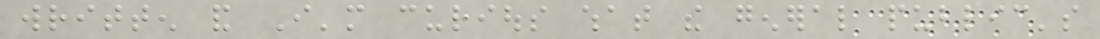written and I'm curious what the general public's
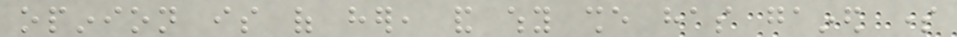opinion is of her, and why she has gained some
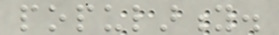popularity.
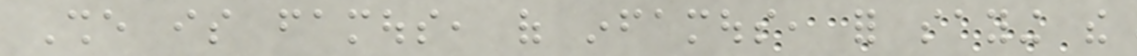She is famous, of infamous, for saying the
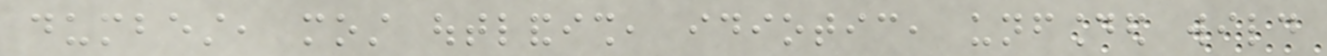dumbest, most outlandish, idiotic, unfounded wild
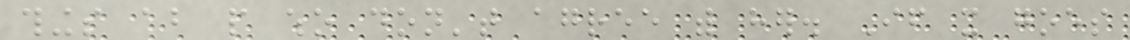things about people who don't agree with her. If it goes
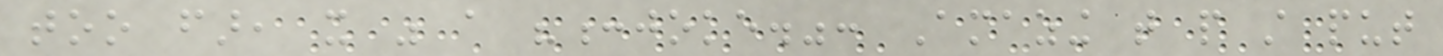too far, it was a ":joke.": Amazing that people still put
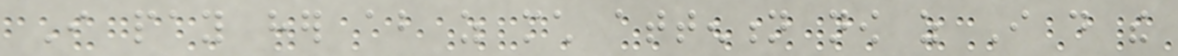I pay her about as much attention now as I do the
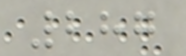287
